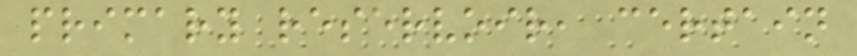primary reservoir, certain
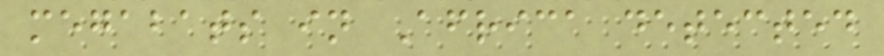megabats in Africa detected
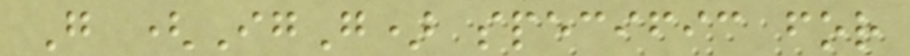G (IgG) specific for
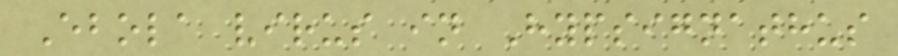Ebola virus in Hypsignathus
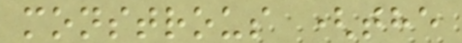monstrous (the
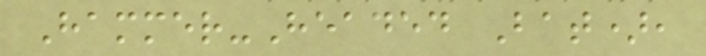Hammer-Headed Bat),
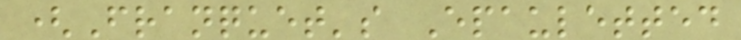(Franquet's Epauletted
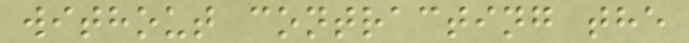without contracting the
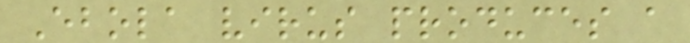Ebola virus produces a
